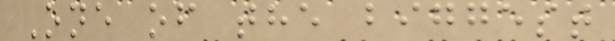One of the biggest
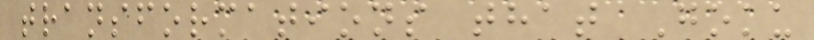transformations that Goku
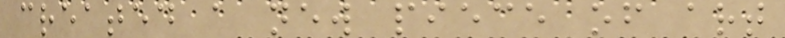created a new piece of art
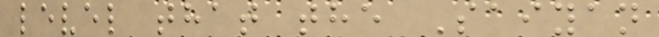level that the Saiyan
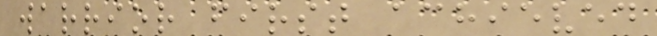warrior first achieved
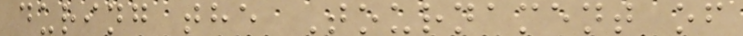during the Tournament of
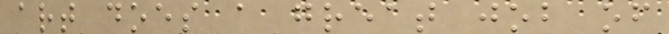art does a great job of
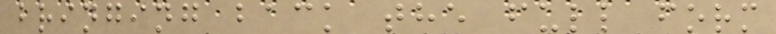bringing back the full form
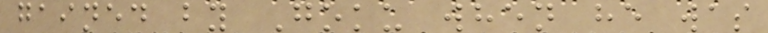gained by Goku when he was
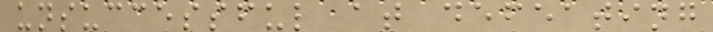unsuccessful at defeating
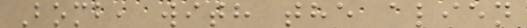Bomb, with the alien
